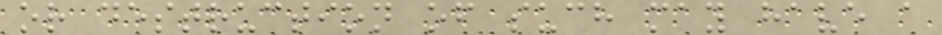or destruction of such may have a
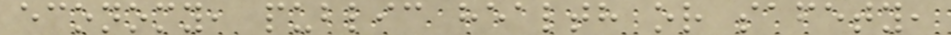economy, public health or safety,
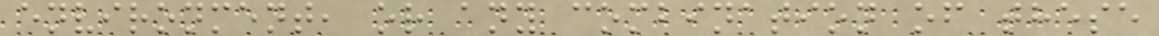environment, or any combination of these
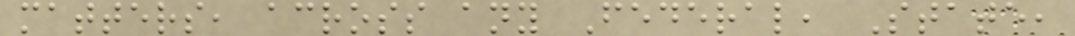matters, across any Federal, State,
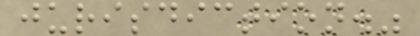jurisdiction."
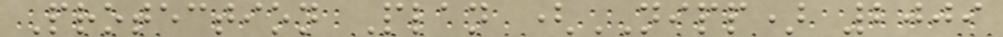Protection Plan (NIPP) 2009
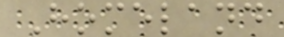Homeland
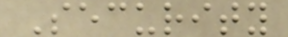Security
